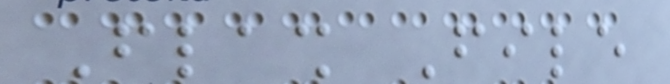Flash File
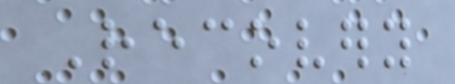Recovery
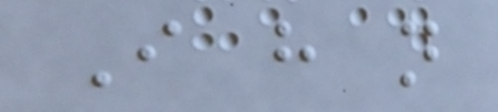I have not
